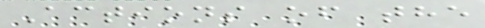Actions of the
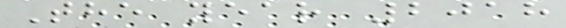The year 2018
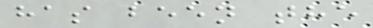has been the
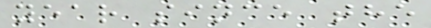year since the
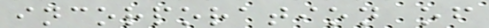incorporation of
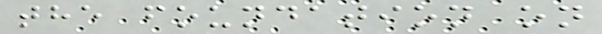the foundation on
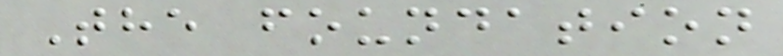The foundation
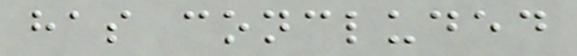has concluded
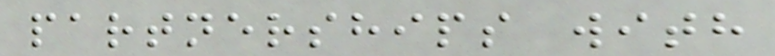partnerships with
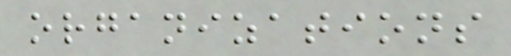organizations
